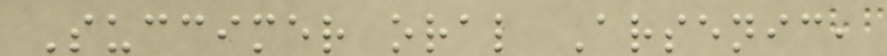Succimer oral Arsenic,
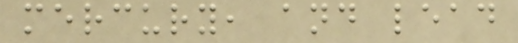mercury, and lead
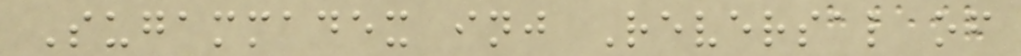Sugammadex inj Reversal of
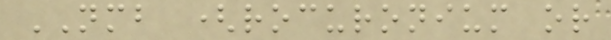NMB (rocuronium or
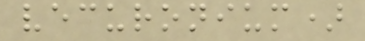vecuronium)
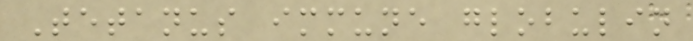Tetanus immune globulin
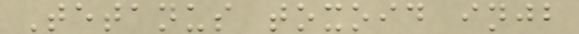Tetanus toxoid injb
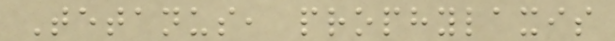Tetanus, prophylaxis
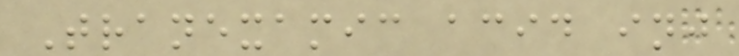Tranexamic acid inj
